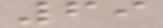69
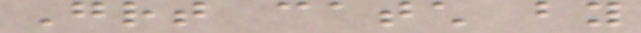Great catch by
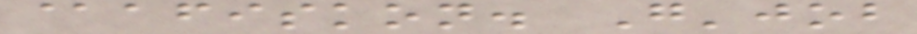@afiskon. G'job
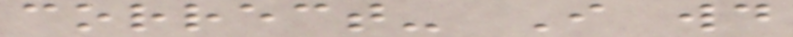correct- I would
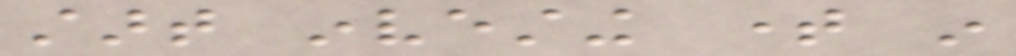start investing time in
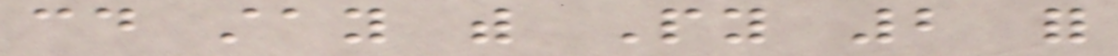could stay with Py 2 for
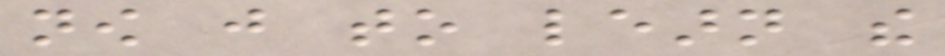now just to learn the
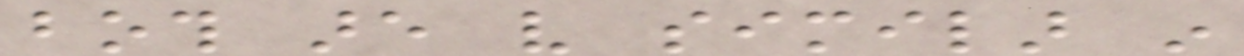both are very similar in
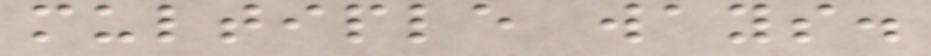multiple ways.
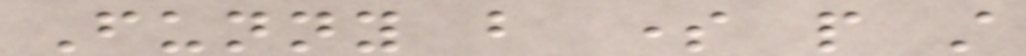Funny but some people still
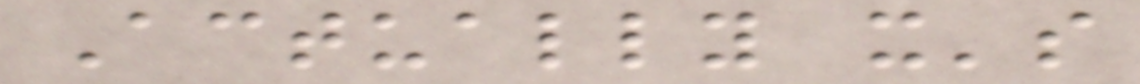Actually it's
